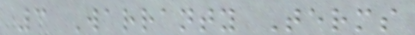3 Warranty Terms
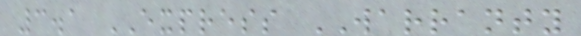3.1 EXPRESS WARRANTY
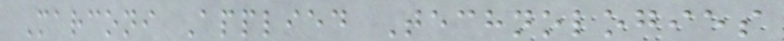Marconi Applied Technologies
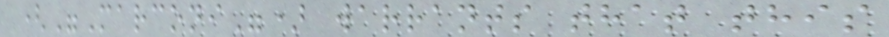("Marconi") warrants that this
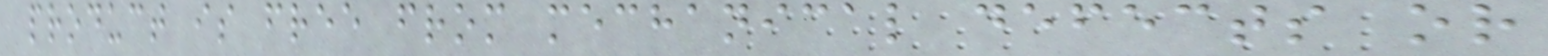product is free from mechanical defects or
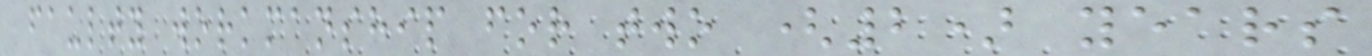faulty workmanship for two (2) years
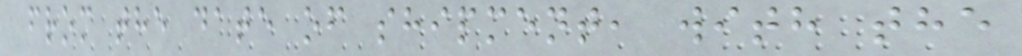from the date of shipment, with the
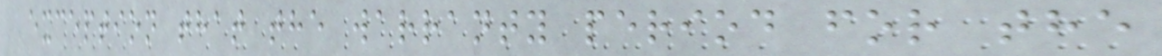exception that the warranty period for the
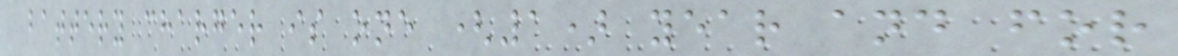battery charger is one (1) year and for
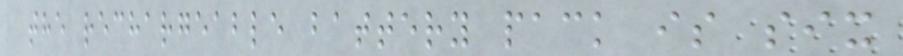the rechargeable battery pack is six
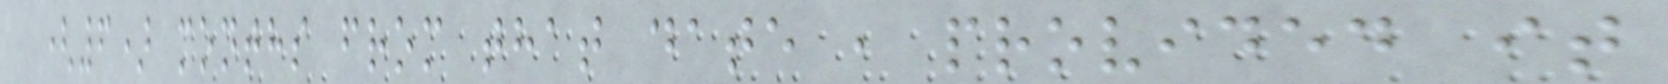(6) months from that date , provided it
